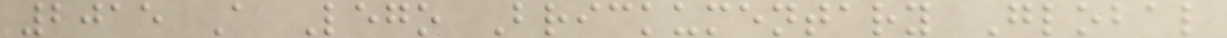2015 A Lego Brickumentary Global
